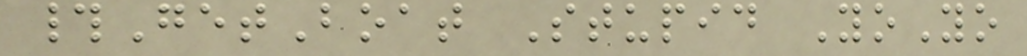#GetBoat Stupid YoYo
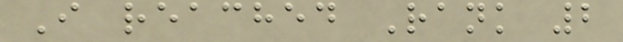I reached Rank 2
